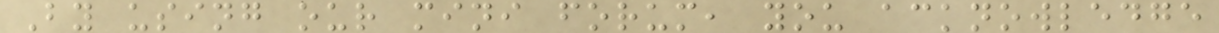By using our mini forum, you acknowledge
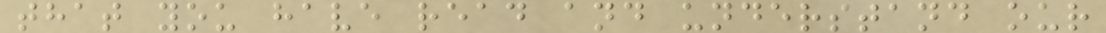that you have read and understand our
